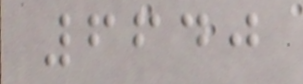6640
